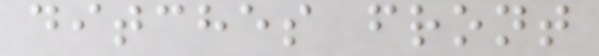ditches front
